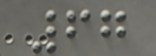67
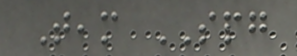Team SPG
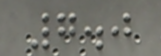7.0
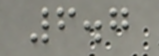6.7
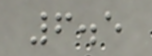6.5
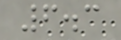6.3
